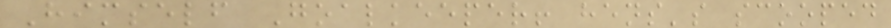Himself Goalkeeper! hens's scooped
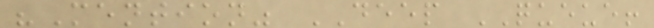"Mention" DEEP QUEUE!
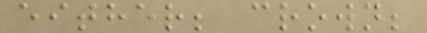either; crown;
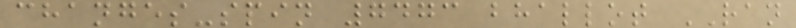changes-spin 7473 bhallot RAN
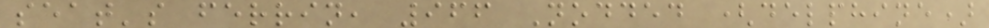seat's ferrin, 966 Nodded (delphine)
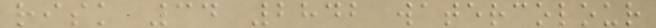risk 34 2842 watercolour
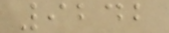9242
